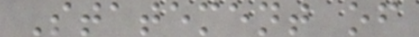Statement of
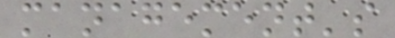management's
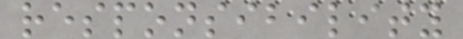responsibility
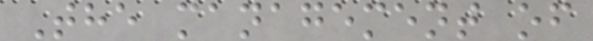The management of
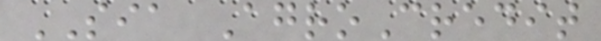SIA AgroCredit
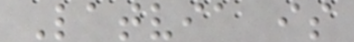Latvia is
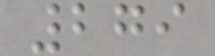279
